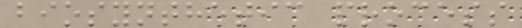biosynthetic process
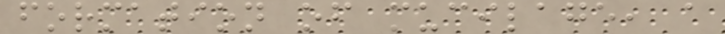formation of mucilage, a
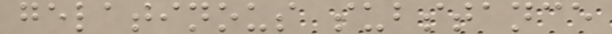gelatinous substance
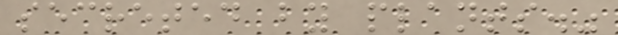secreted by plants."
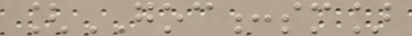[GOC:sm]
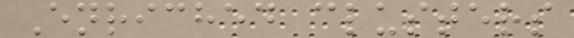Enriched clusters
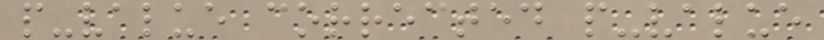p-value corrected p-value
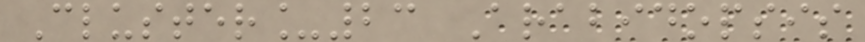Cluster_23 Arabidopsis
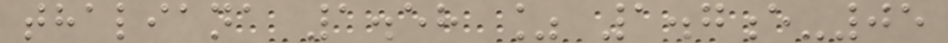thaliana 1.58 % 1.7e-05
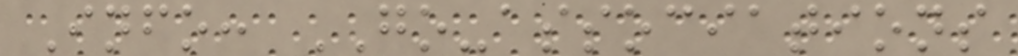Info: GO-associations
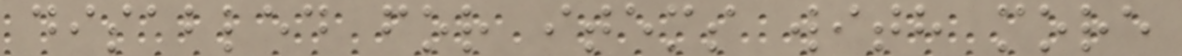disabled for items with more
